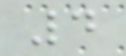4
